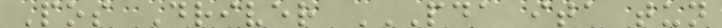Pos Driver PDA ITA TUN
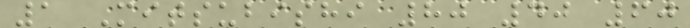1 Mitsubishi 80 40 60
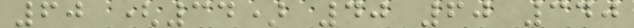60 (34) 40 60 340
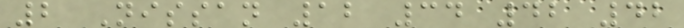2 Nissan 12 34 42 42
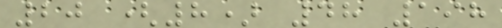20 (8) 48 198
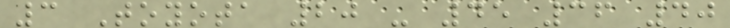3 Toyota 20 - 45 36 40
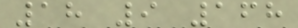18 9 168
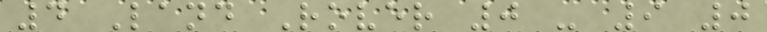4 Land Rover 0 - 9 0
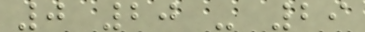0 20 - 29
